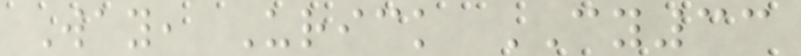Way, Urick CY33
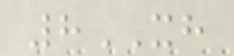8XH
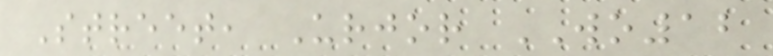Street, Urjor WO12
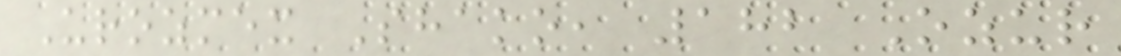Urozmex Shako, 182 Ozur
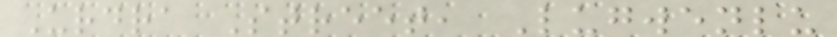Urdra Street, Lugwenlu
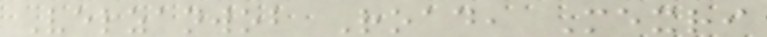Velzanwob Road, Mexri
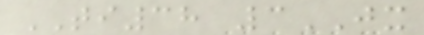TI38 3JX
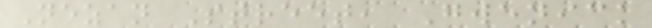Nezan Street, Gwenick
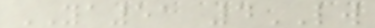YA51 4LW
